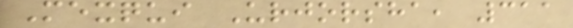Mexqui Urjorsha, 311
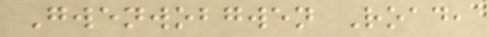Gwenwobgwen Road,
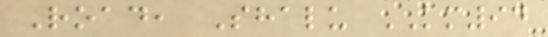Road, Shalu KM94
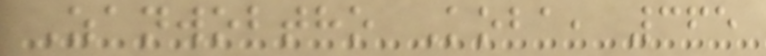Zanwobtho Koba, 365
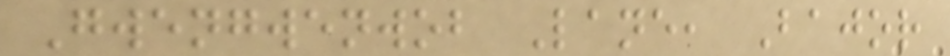Gwengwenwob Lane, Bajor
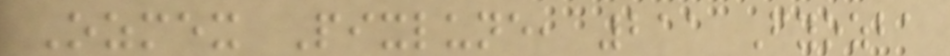Ozmex Pixlune, 211 Fyozba
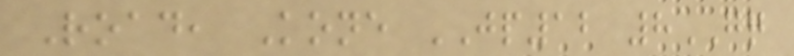Road, Kone JP12 8GQ
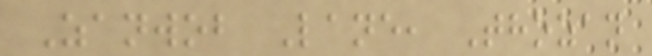Zanwob Lane, Thozan
